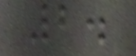2.
